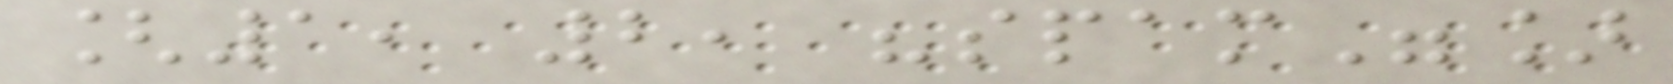[1, 2, "spam"]
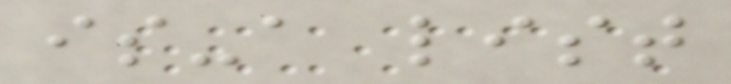is-a list
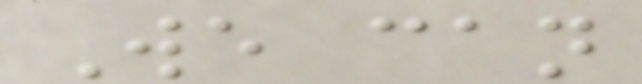We can
